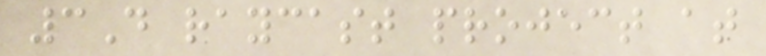3D raycast project at
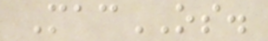MacOS.
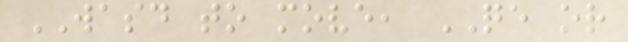WASD to move, QE or
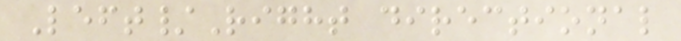Left/Right directional
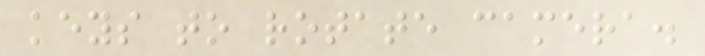keys to rotate camera.
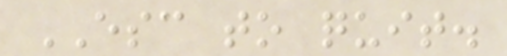ESC to quit.
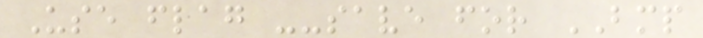Use flag --save for BMP
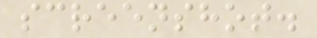screenshot.
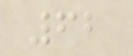62
